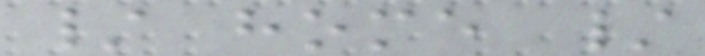/ home /
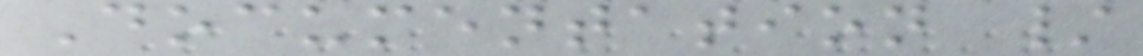Documentation /
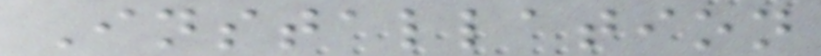Installation
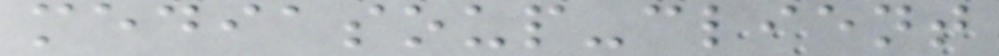mediasoup-client
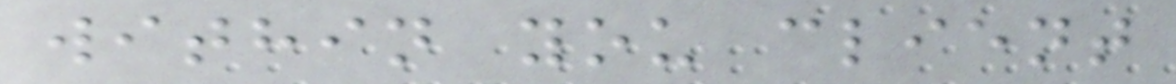within you client
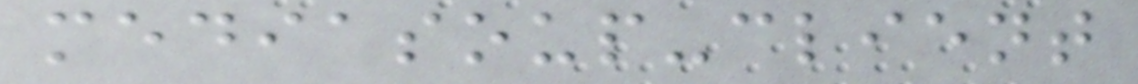mediasoup-client
